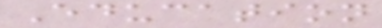Education
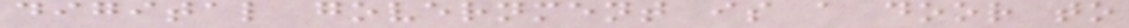digital government is a door to
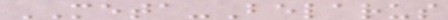META-Belarus
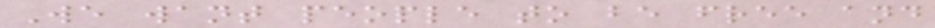We want people to be free and
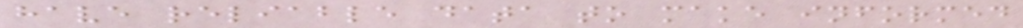have reliable data to make informed
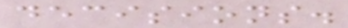decisions.
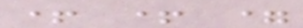+ + =
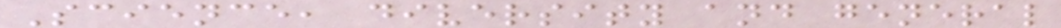Science, diversity and general
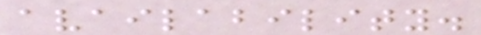availability.
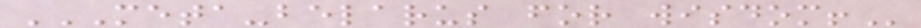META-BELARUS FOR WISDOM!
